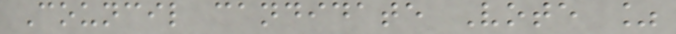Council candidate Vote %
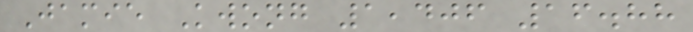Jamie Kwong 1,406 16.88
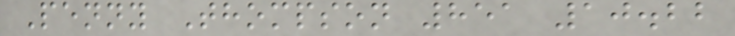Penny Thompson 851 10.22
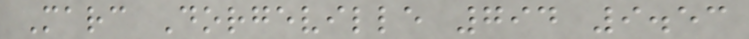Marc Dorgeville 794 9.53
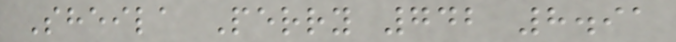Sheila Perry 742 8.91
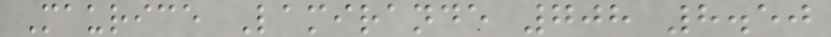Maurice Lamirande 708 8.50
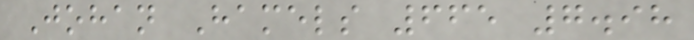Johan Hamels 665 7.98
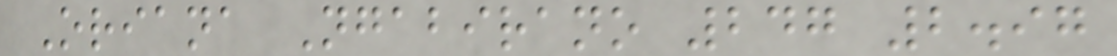Oriana Ngabirano 247 2.97
